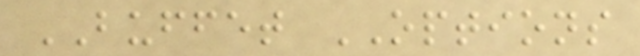BUFFET OPTIONS
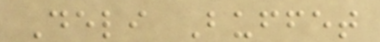Deli Buffet
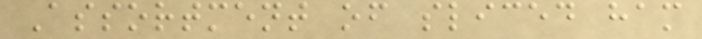Assortment of sliced ham
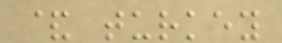& turkey
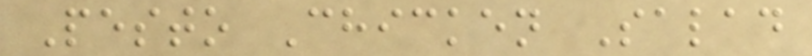Pesto Chicken Salad
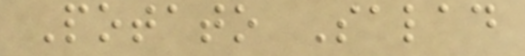Potato Salad
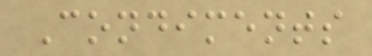Condiments
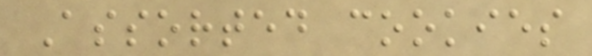Assorted cookies
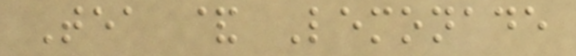Tea & Lemonade
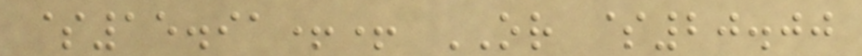$15.91++ OR $20.00
